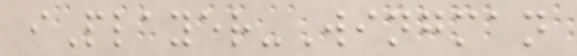iPlayer-Wingman
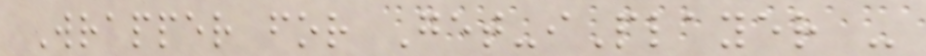Wrapper for Get-iPlayer -
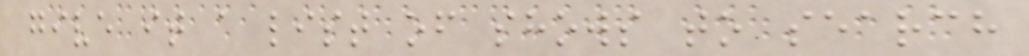give it a list of shows to search
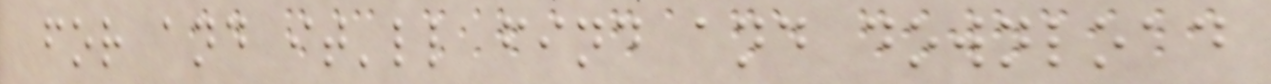for and it'll find and download
